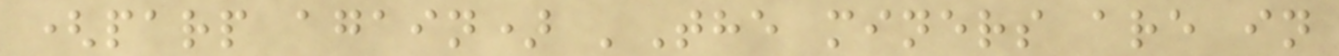(parp again) 'The miners are in
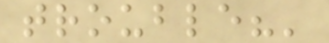trouble?'
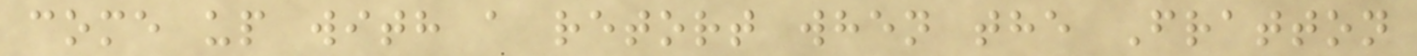come up with a retort when the Fratton
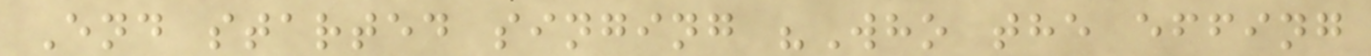End started singing "Who the effing
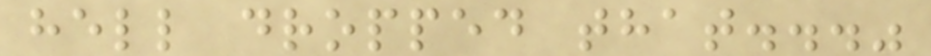hell dropped that..."
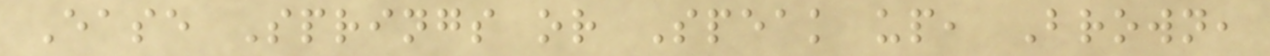Ease Springs or Speak up, Brown,
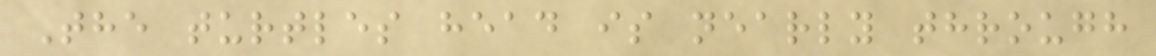The turtles head is nearly through
